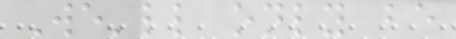We'll only be
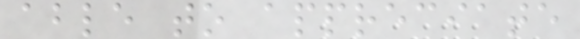able to appreciate
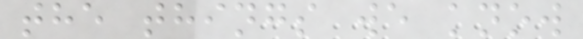the things we know
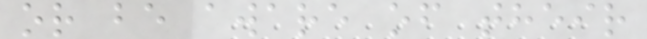or be aware of their
